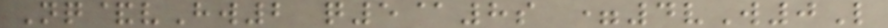Nq&vHw2 q5@8s =4vW0L
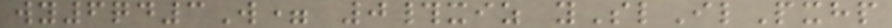wy6qd3W= 0#xiz ySlIlPxhp
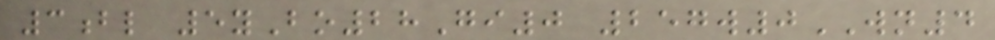3bl 5yBo28Gi0 257w0WN4
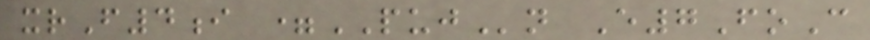xrF4i =PUJn E7FoC
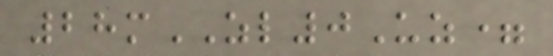28mZL0Uz=
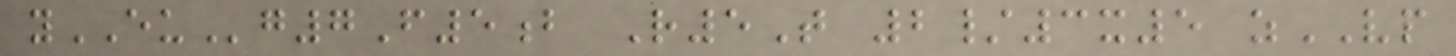yEUg7F5b R5T 2/3x5 zVP
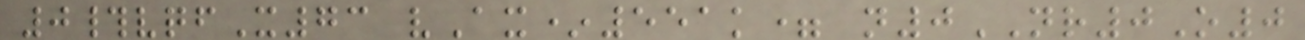0#vqfX73 vAx*551k= n0NR0O0
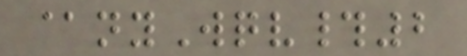@nyWqv#2
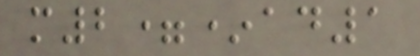m2=*ad1
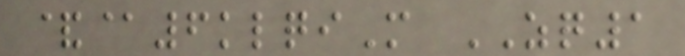&@6klqiM ZQ1
